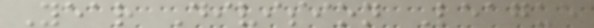Year Division League
